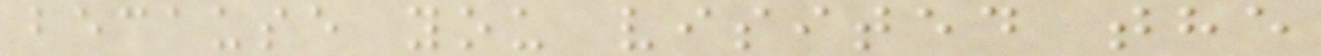because you visited the
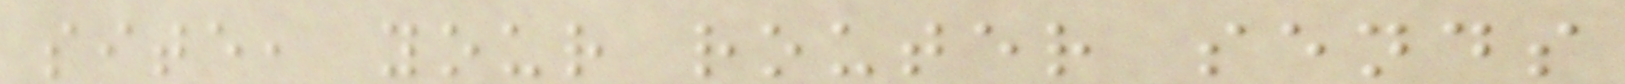site, your router sends
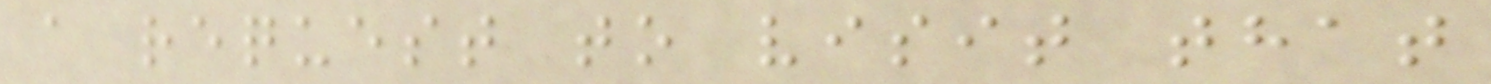a request to visit that
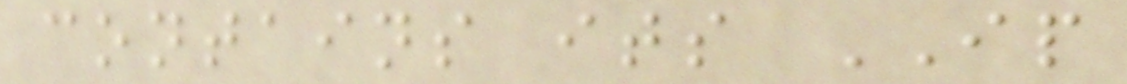contains its IP
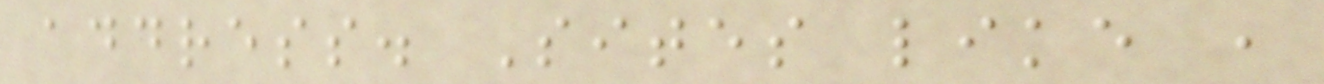address. Sites like ,
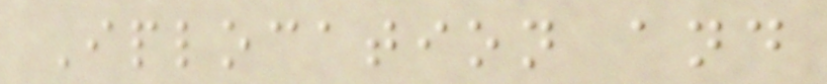Iplocation and
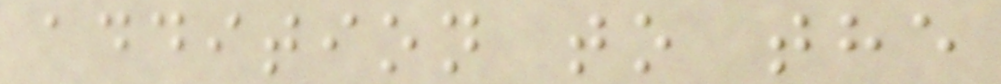addition to the
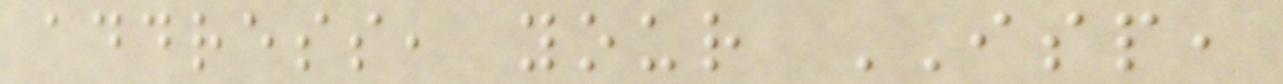address, your ISP,
